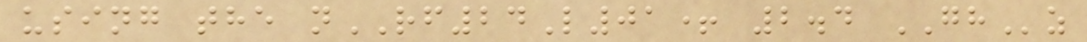using the nRF24L01+ 2.4 GHz
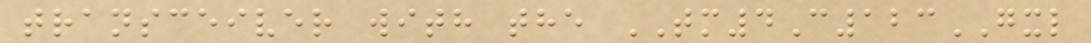transceiver with the TM4C123GXL
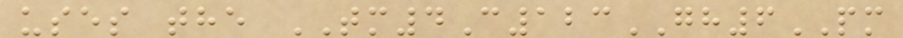uses the TM4C123GH6PM
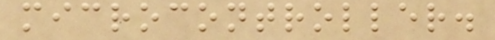microcontroller.
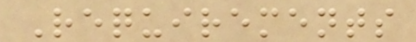Requirements
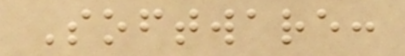Software:
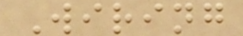Wiring
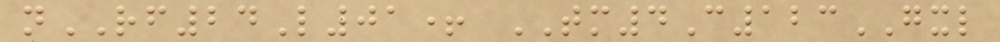nRF24L01+ TM4C123GXL
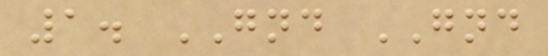1. GND GND
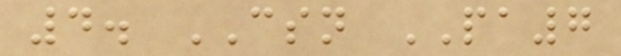4. CSN PA7
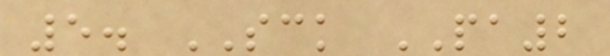5. SCK PA2
